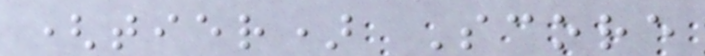(tier) Score
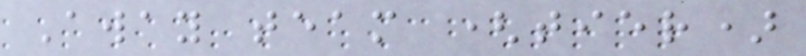Away team (tier)
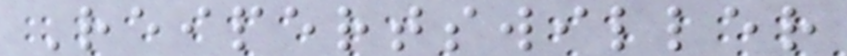Reipertswiller
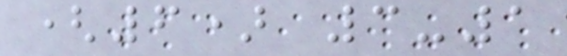(6) 3-1
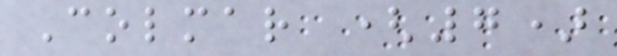Colmar (7)
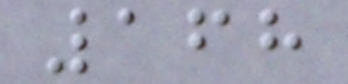168
